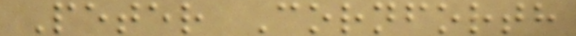Peter Cornforth
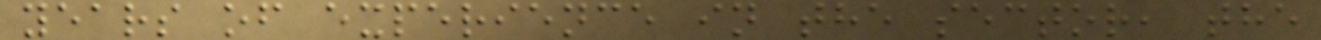years of experience in the sector, the
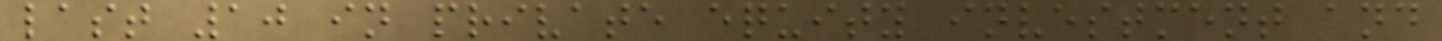last 10 in private equity investment and
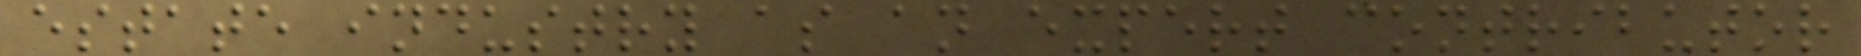estate industry as an expert contributor
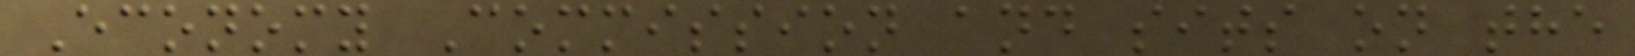Economy Commission and sits on the
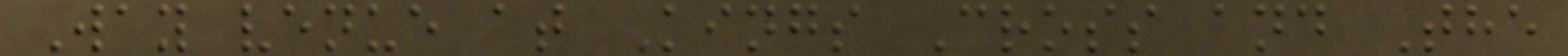Way venue at Kings Cross and The
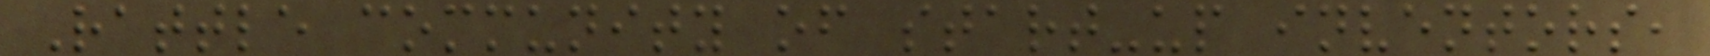Rattle community of start-up inventors,
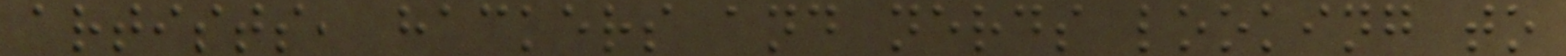artists, hackers and nerds looking to
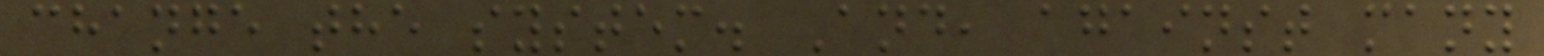change the system. And, against many
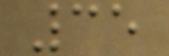35
